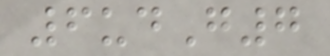6udG7
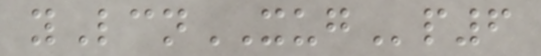yLcnXUGp6
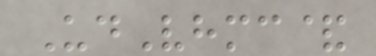UdVhmc&
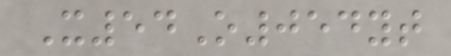X54O054yt
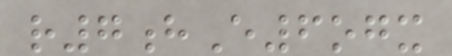r7hE6ogx
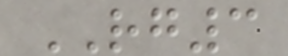RG3
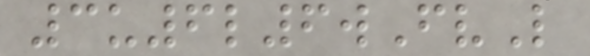3u6l6wFvL
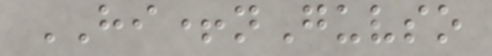HI+nGuvso
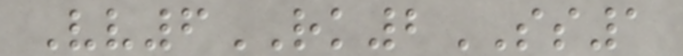Vv6RK2SS1
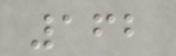162
